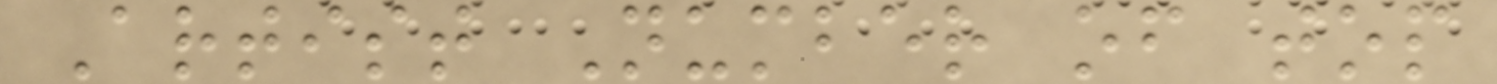Artist Number of top
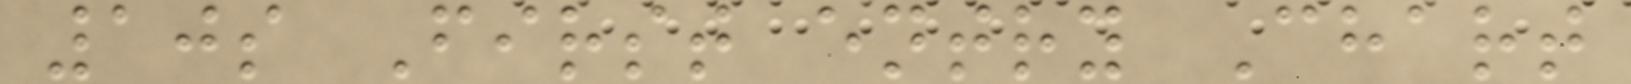10s First entry Chart
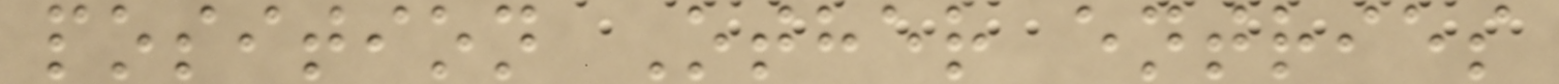position Other entries
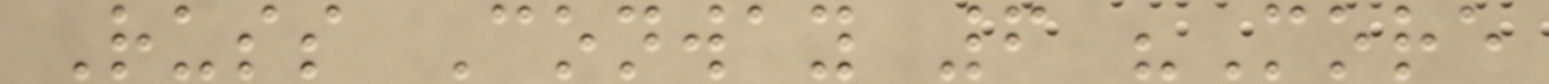Russ Conway 6 "More
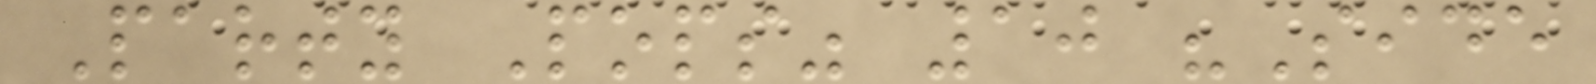Party Pops" 10 "Side
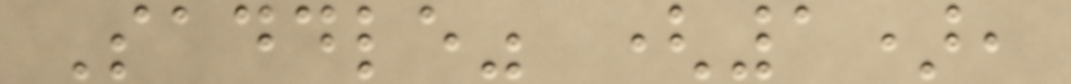Saddle" (1),
